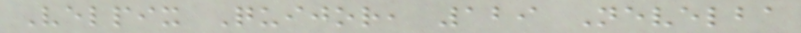Velpix Quijor, 129 Nevelba
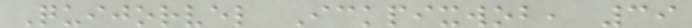Quijorvel Ickpixwob, 39
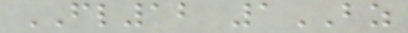FL12 1BZ
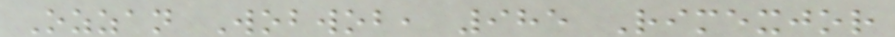Ozzan Wobwob, 985 Rimexjor
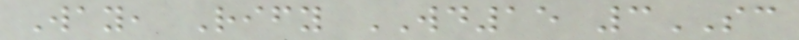Way, Rify WD15 3SC
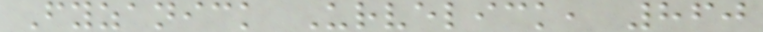Fyzanick Urvelick, 860
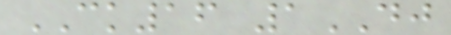CK16 1DJ
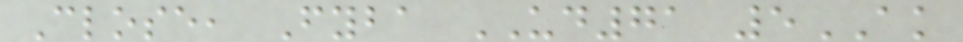Close, Fyba UD71 5AK
